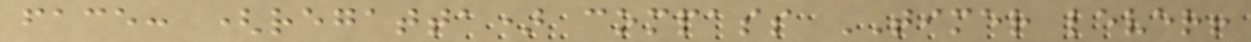face: (regatta) compass TIMER lever!
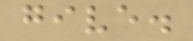give.
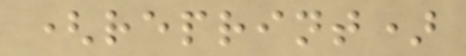(reprint)
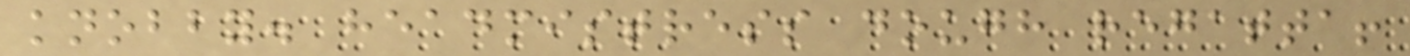knobby. headmistress dough regatta!
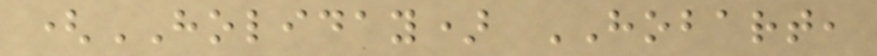(HOLIDAY) HOBART,
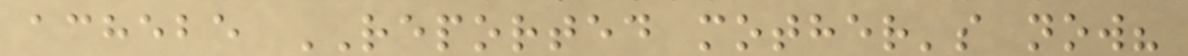achebe REPORTED mother's now?
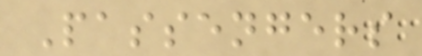Passengers
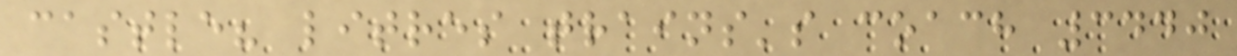castle? litres trains's coach 3440
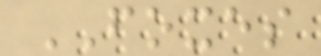FOXES
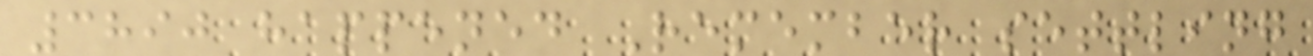3890 happened Remember settling
